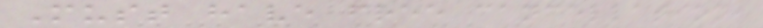Must have free cancellation,
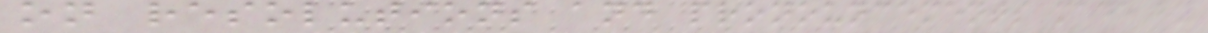on resolutions and pronouncements made by
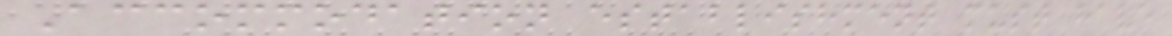Accommodation establishment must have
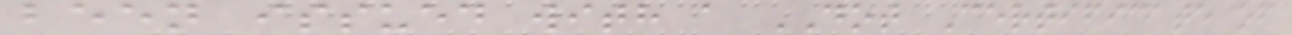been issued with a DOT Certificate of
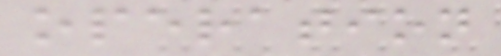operation
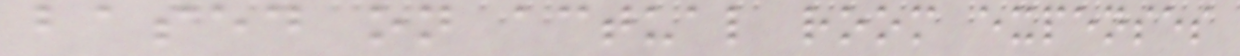based on actual room expenses
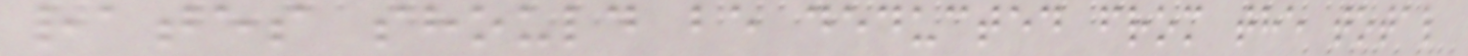rates should be deducted from the total
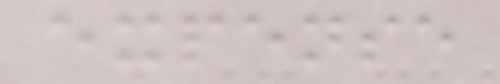expense
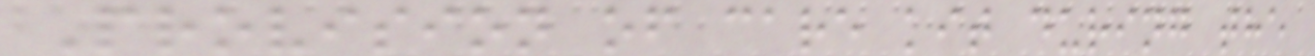Provision of care kit during the
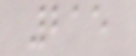215
